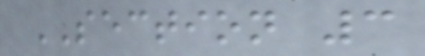SECTION 3
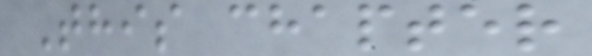This chapter
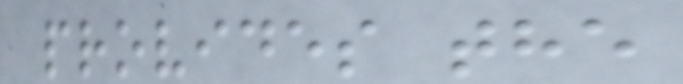provides the
